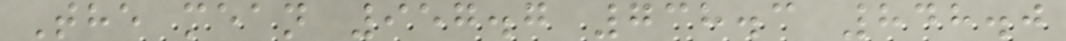The mean 957.7 738.3 848.0
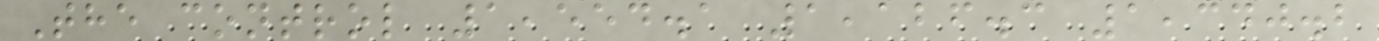The control 1,554.1 1,126.3 1,340.2
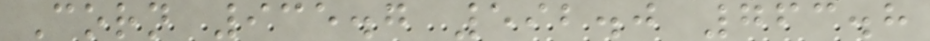Corn 935.7 592.0 763.8
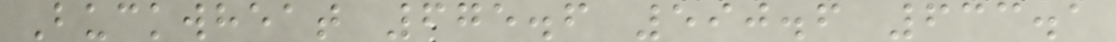Buckwheat 675.6 590.6 633.1
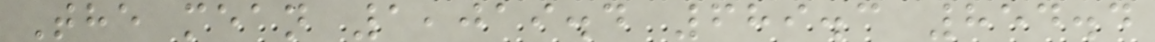The mean 1,019.4 689.3 854.4
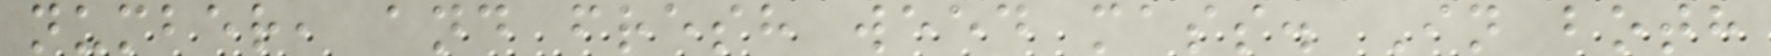number, and fresh weed mass. In both
